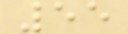55
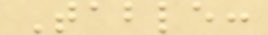Table:
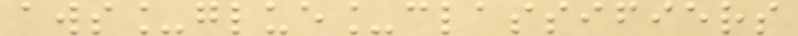aws_glue_classifiers
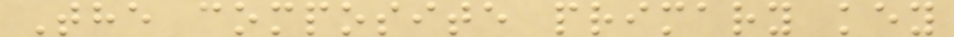The composite primary key
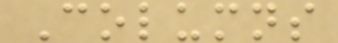Columns
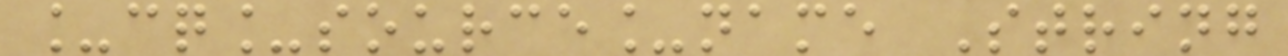_cq_source_name String
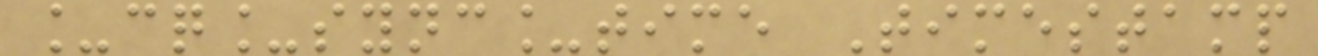_cq_sync_time Timestamp
